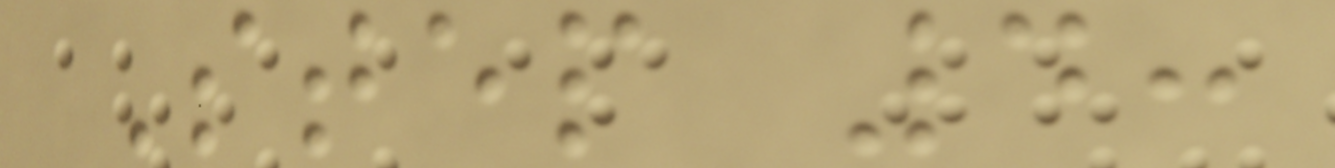Step 4:
